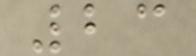23
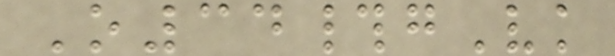O34#gVk
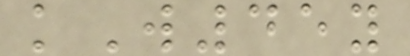kW45y
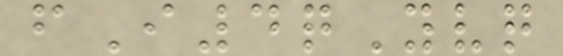fI4qYvq
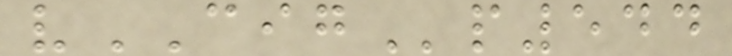vCIGp544
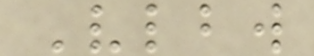Vlbw
